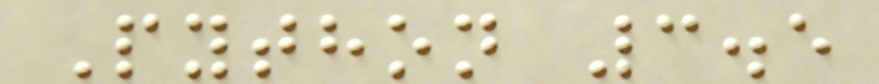Python 3.5
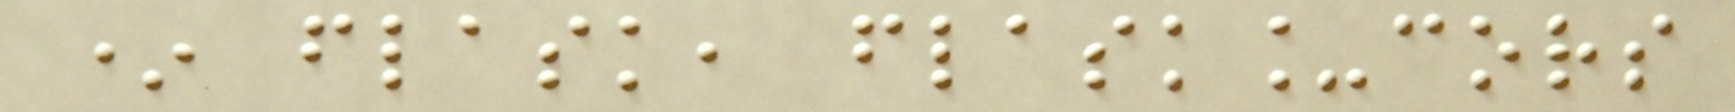* flask, flask_cors
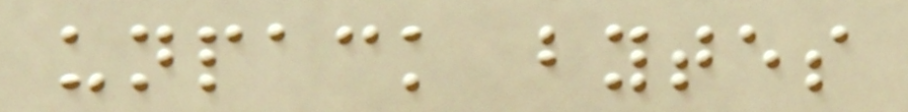unpack bytes
